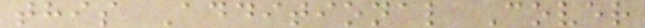this Additional Cover
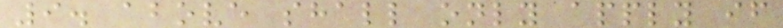9. above shall only apply if
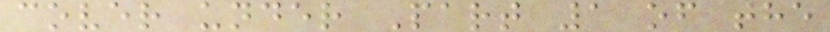cover under Part 1 of the
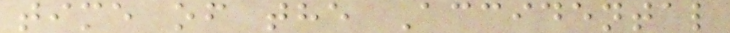time of the Accidental
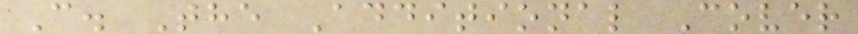C. The Additional Cover
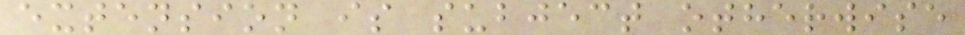extension is subject otherwise
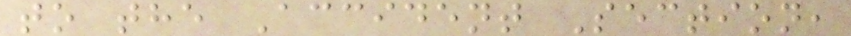to the Accident Section,
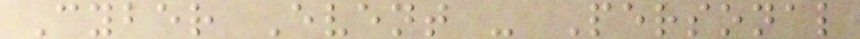Cyber Event - Personal
